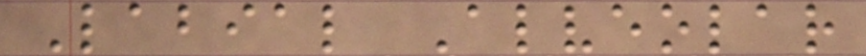Labial Alveolar
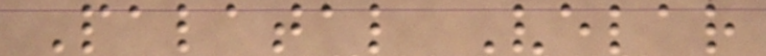Palatal Velar
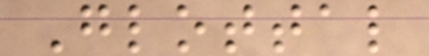Glottal
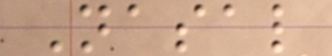Nasal
